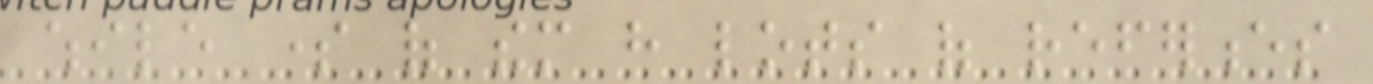while some of them have lots of references
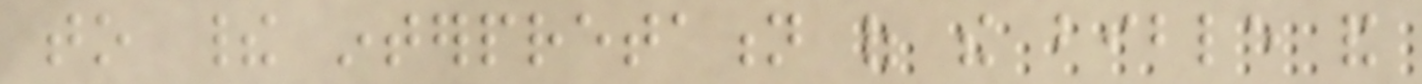to their interpretation of the bible and
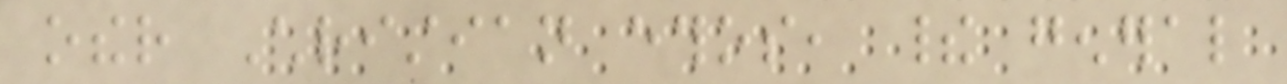other Christian ethos, their general
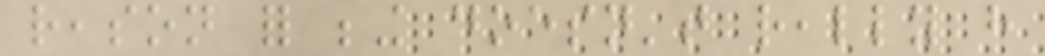reason for being doesn't really have
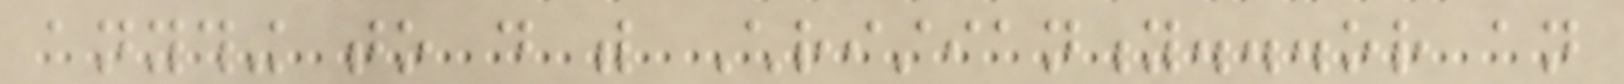anything to do with Christianity...or an
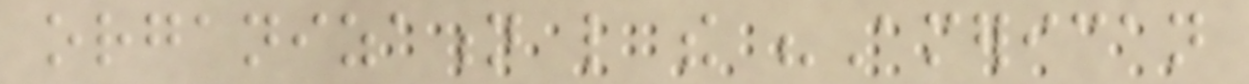organization like the "American
